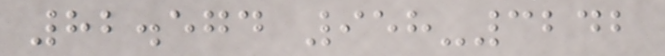82.574 958-3242
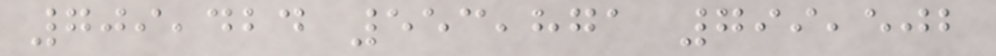709,424 553,871 799,502
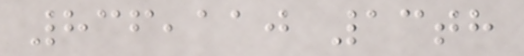836,110 13th
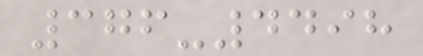376-4498
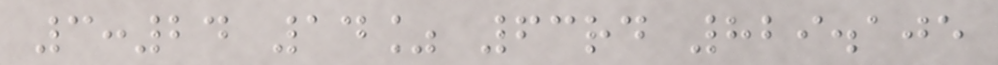3:24 14% 63rd 829.105
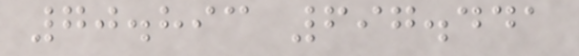70.893 697.441
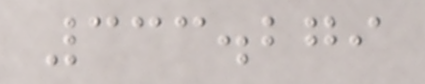333.279
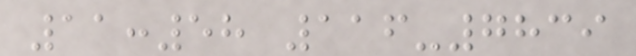11:58 116-7839
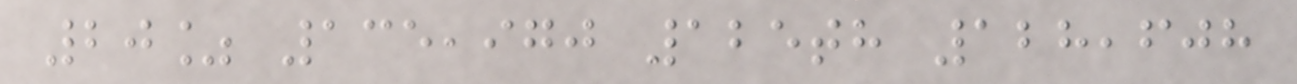20% 135,970 125th 128,608
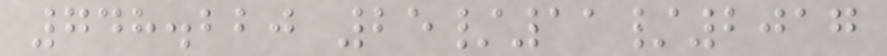748.220 25/11/2017
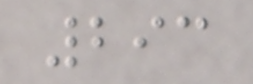293
